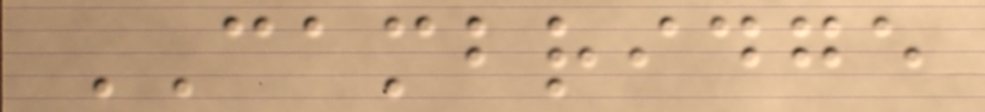CAMBRIDGE
